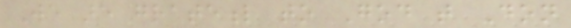We are grateful to God that Don
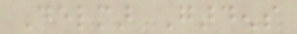Delmar Gardens
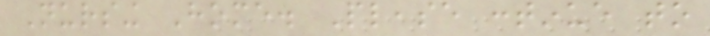Nursing Home. Please continue to
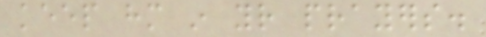keep him in your prayers.
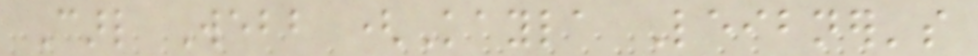Carl Webb (Kayla Leibner's
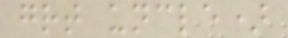great uncle)
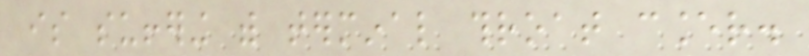is suffering with terminal throat cancer.
